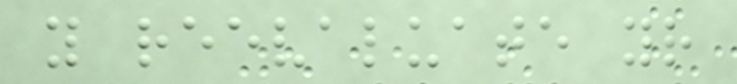you reevaluate your
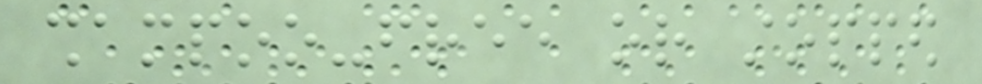shampoo-free or stopped
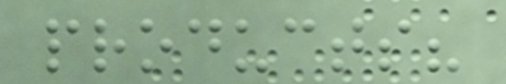products?
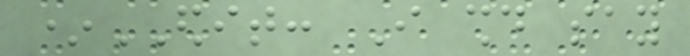*EDIT: I should say
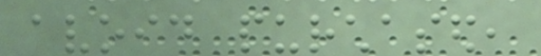avoid purchased,
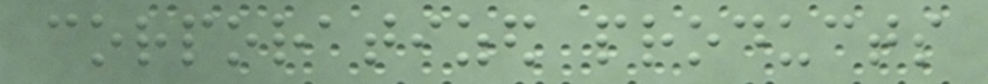corporatized products
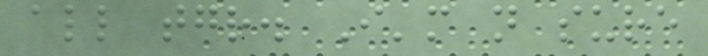all together. I'm not sure
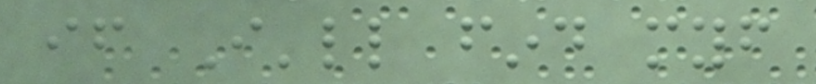if I'll find myself
